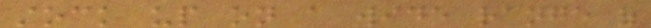stock up on a wide range of
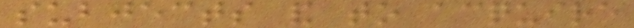subjects and to acquire
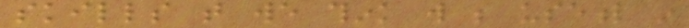skills that we think will be useful in
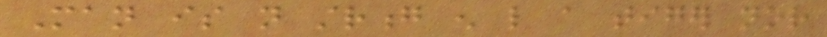Man is not strong enough like a tiger nor
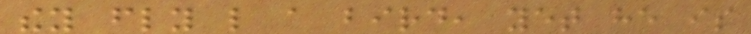they fly like a bird, yet he is
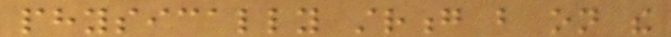physically strong but on the
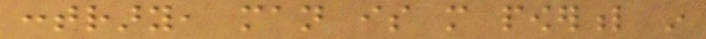contrary, man is more powerful in
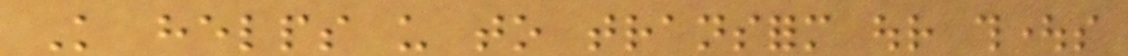Knowledge helps us to transform our thoughts
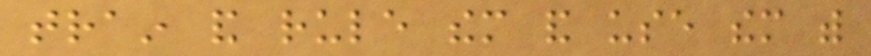train and rule them and use them with
